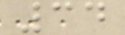34
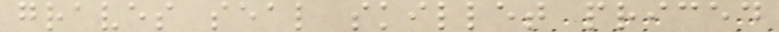graves seal skillet priced
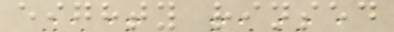eighty rinsed
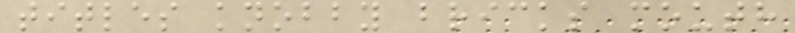titles knobby bricks mouth
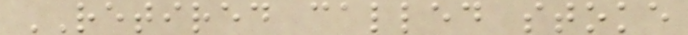RETIRED called stoke
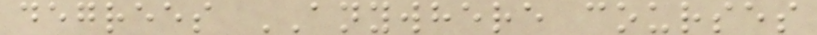degrees ANYWHERE courses
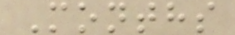Months
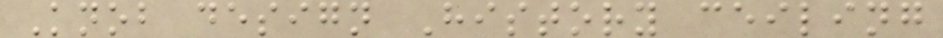Knob design History ceiling
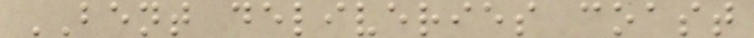BENT deliveries coast
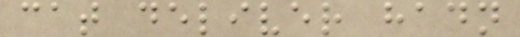cat deliver hadn
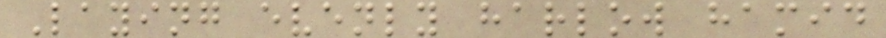Laying evenly harlow hamid
